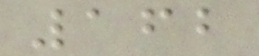162
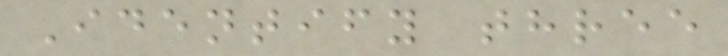Identify three
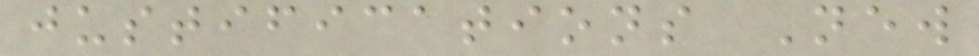justifications New
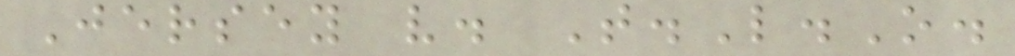Jersey v. T.L.O.
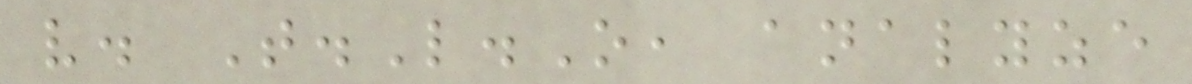v. T.L.O, analyze
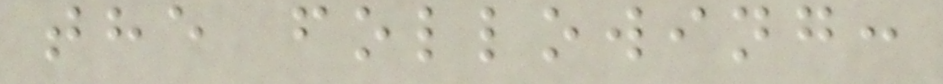the following:
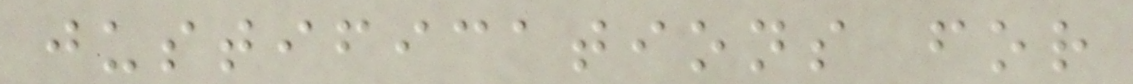justifications for
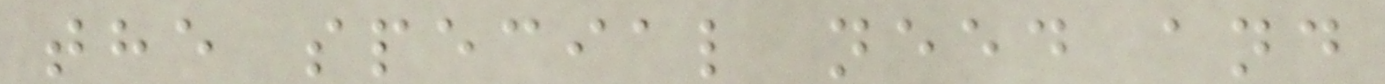the special need and
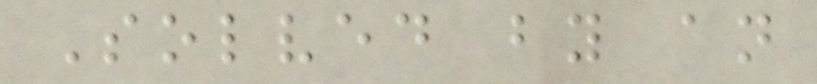Solved by an
